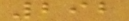292
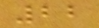22
